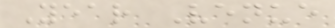Year Venue
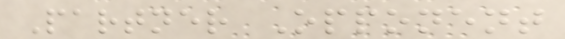Partner Opponent
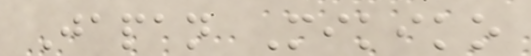Japan Mikiko
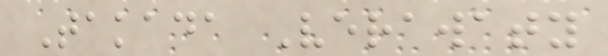Takada Verawaty
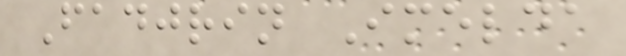Fadjrin Imelda
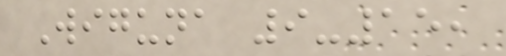Wiguna 9-15,
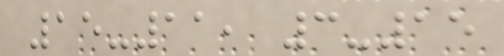15-11, 3-15
